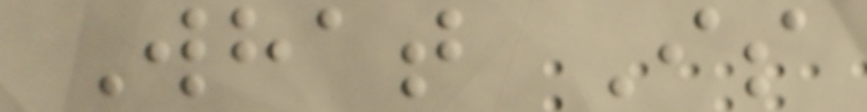What Is
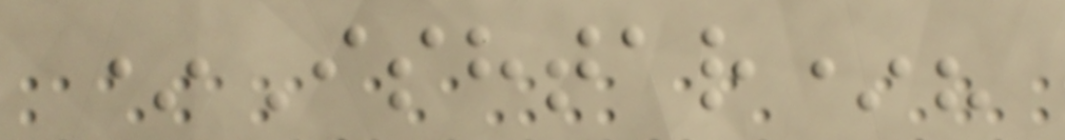*Ishtar*?
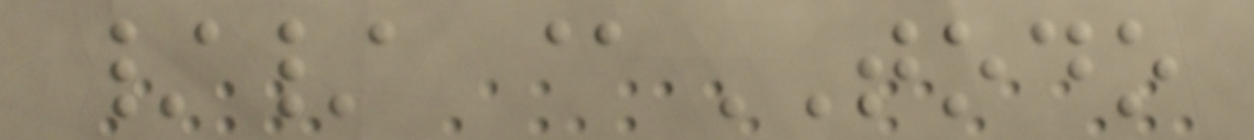// @TODO
